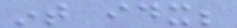int idx;
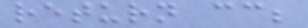return cc;
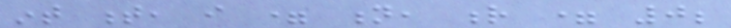int t, i = n, r = 0;
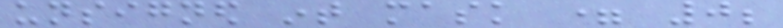unsigned int mask = 0;
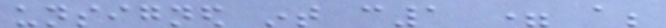unsigned int c1 = a;
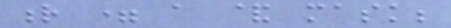r = a & mask;
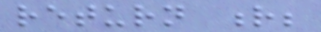return r;
